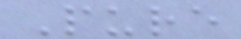Pure
